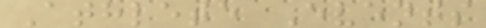Athlete Events
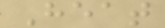Heat
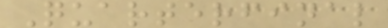Quarterfinal
